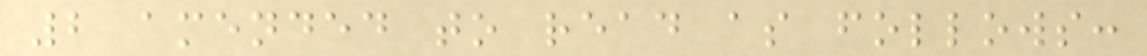2 amended to read as follows:
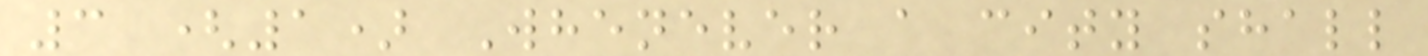3 (1) Whenever a city shall
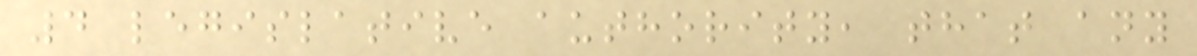4 legislative authority, that any
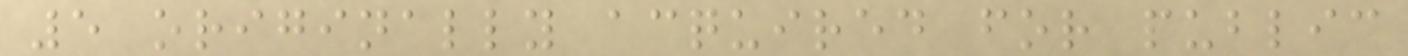5 originally acquired for public
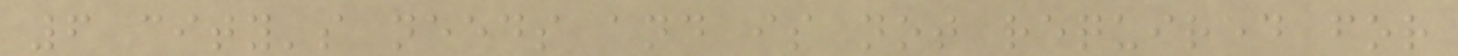6 city's needs and is not required for
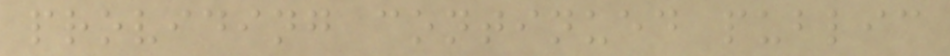providing continued public
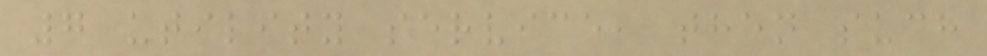7 utility service, then such
